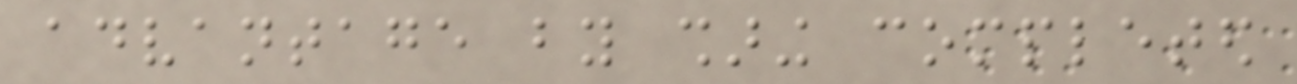advantage by sharing completed
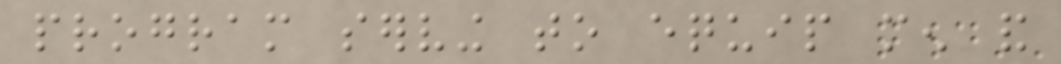program serving to equip men and
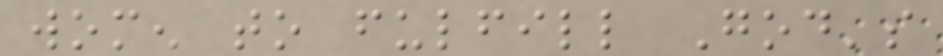women to fulfill God's
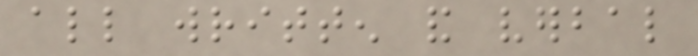all written and verbal
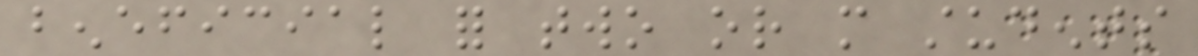beneficial for two or more students
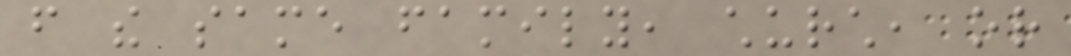from the same family, church, or
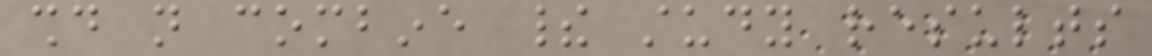should not combine their study results
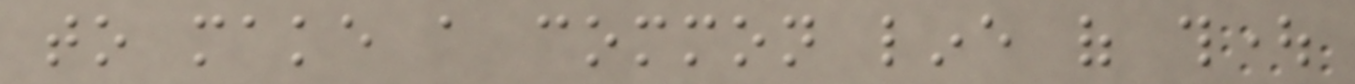to make a common line of thought
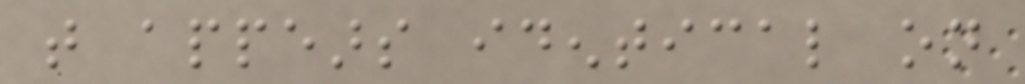that appears identical on
